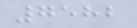7582
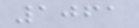1061
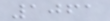1061
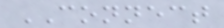CONNECT
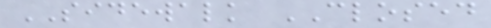SIDEWALK CLOSED
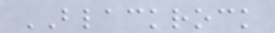BLACKROCK
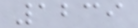1239
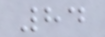84
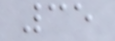35
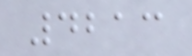4213
